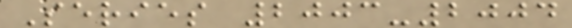Series 2003-2004
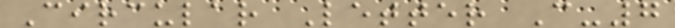Circular Letter C-7
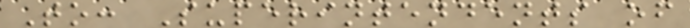To: Superintendents of
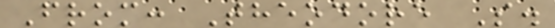From: Theodore S.
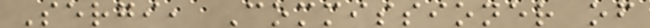Sergi, Commissioner of
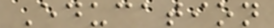Education
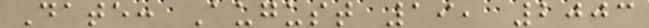Date: August 19, 2003
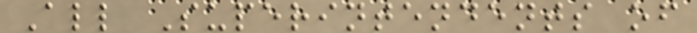All Superintendents of
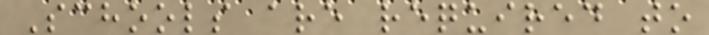Schools are required to
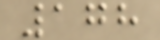178
